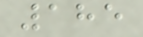185
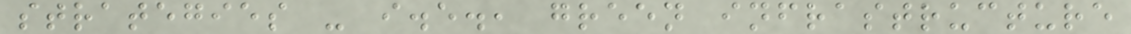strategies - i.e., green infrastructure
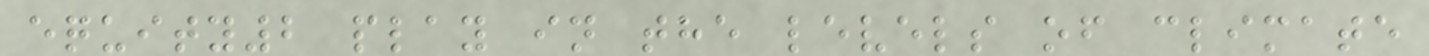equity2 play in the levels of climate
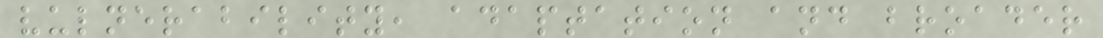vulnerability, adaptation and broader
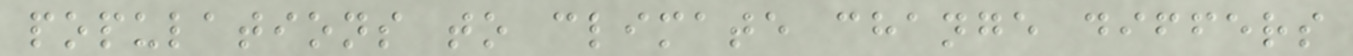populations to climate change differs
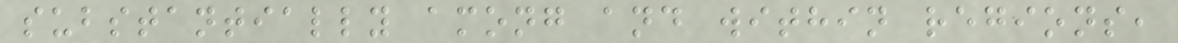substantially among and within regions,
